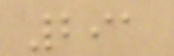291
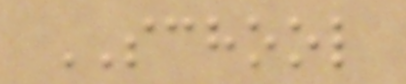SCHOOL
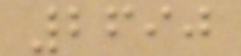2690
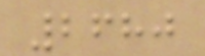2680
